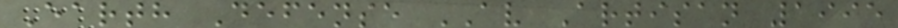Earth Defense AV Artisan 1995
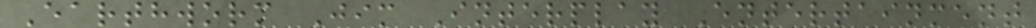Earthworm Jim Interplay Entertainment
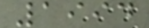1994
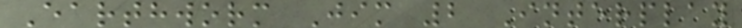Earthworm Jim 2 Interplay
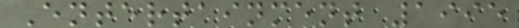Entertainment 1995
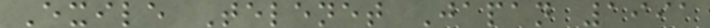Exile Telenet Japan 1991
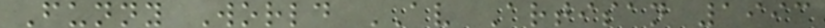Funny World AV Artisan 1993
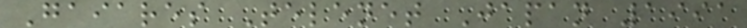Gaiares Telenet Japan 1991
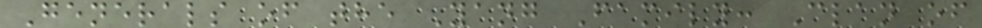Generals of the Yang Family: Clan of
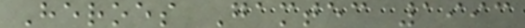Heroes Gamtec 1993
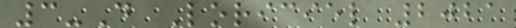3-D Loriciel 2021
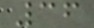36
